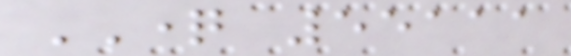QUESTION 55111
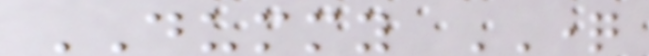DUMMY QUESTION
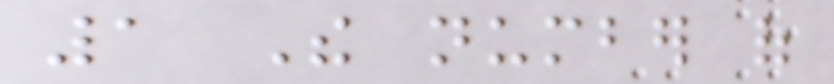1 The number of
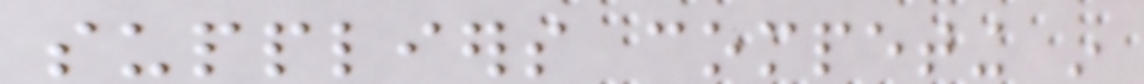suppliers competing in
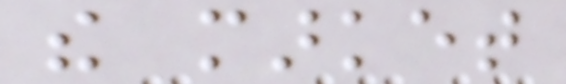the market
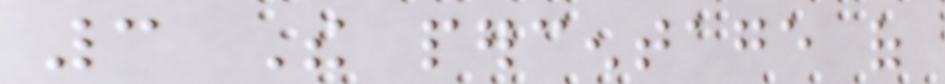3 The percentage of
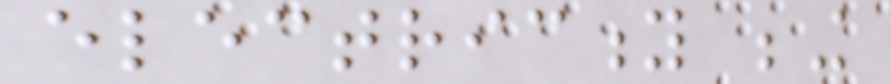electricity being
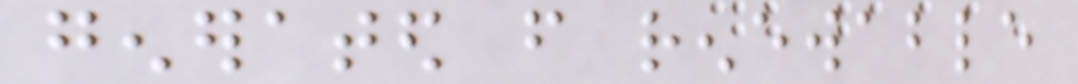generated from renewable
